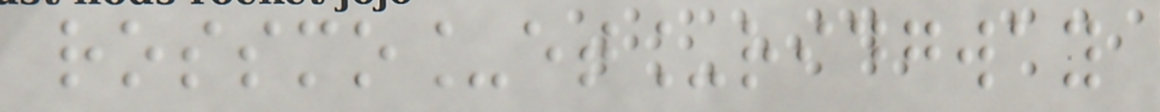rossmo_et_ridgway
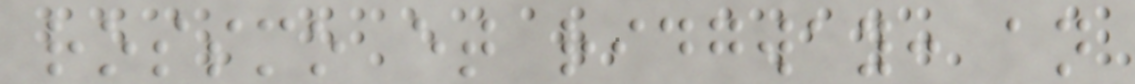rossmo et ridgway: an
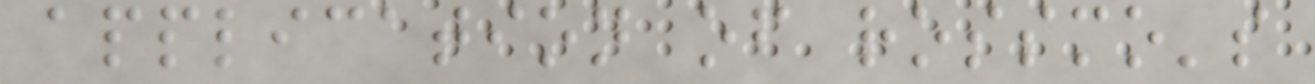application of rossmo's
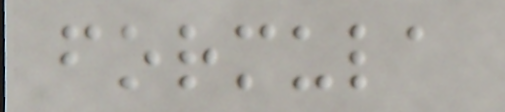formula
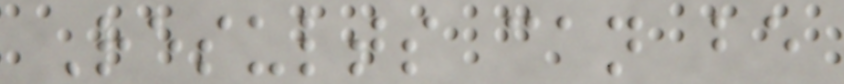Results can be
